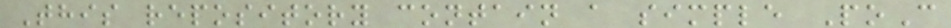This repository contain a simple PoC
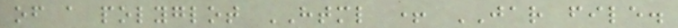of a polyglot HTML + JAR file.
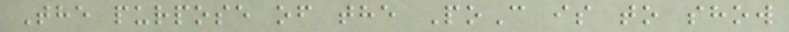The purpose of the PoC is to show
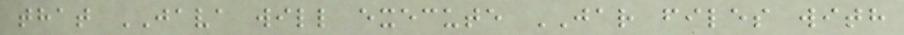that JAVA will execute JAR files with
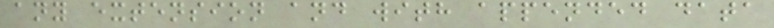any extension and with appended data
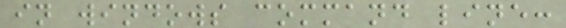in windows command line:
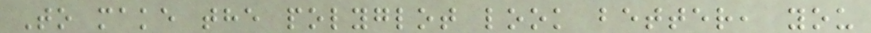To make the polyglot look better, you
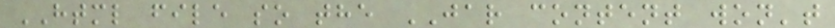HTML file so the JAR content won't
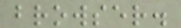browser.
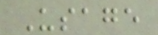Usage
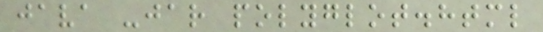java -jar polyglot.html
